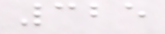325
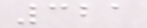321
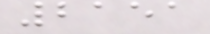2151
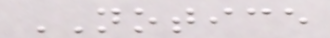NOTICE
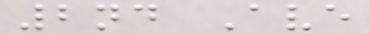2nd Ave
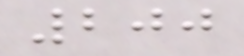200
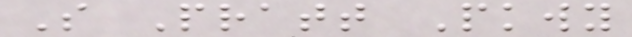S Pratt Pkwy
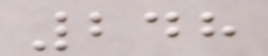248
